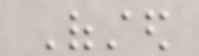Ofsted
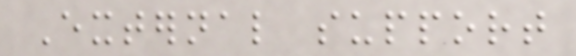External support
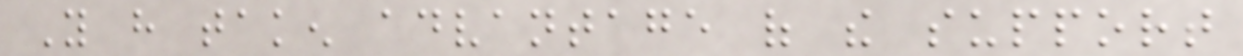You have taken advantage of the support
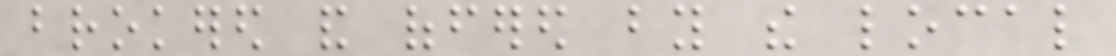brokered and offered by the local
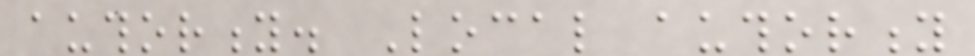authority. Local authority
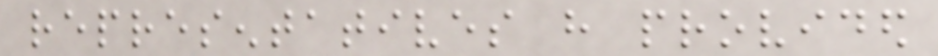representatives have provided
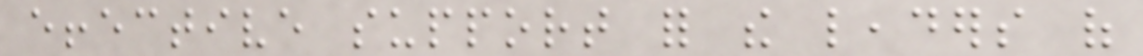effective support for the leaders of
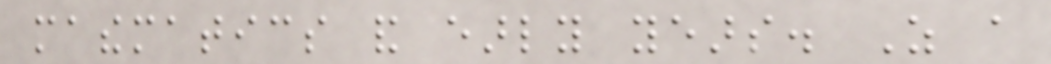mathematics and early years. As a
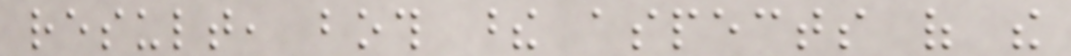result, both these aspects of the
